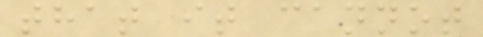that it cannot
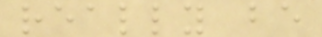really be
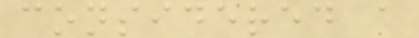considered a
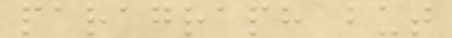paragraph but
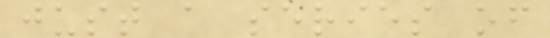just a series of
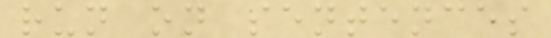run on sentences
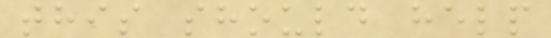this should help
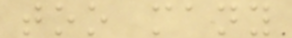too many
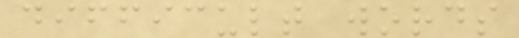difficult words
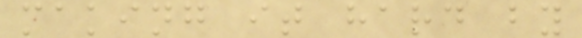making it hard by
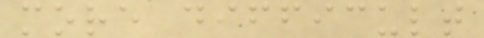more difficult
